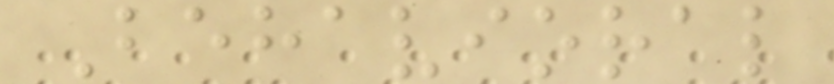Behavioral
